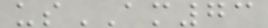usAM73
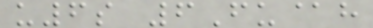u6s 6Fu@h
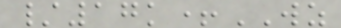/17k+WZ
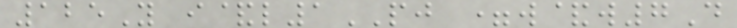125Y i&l1PJ =w&w7D
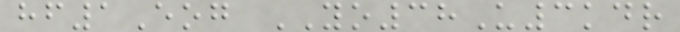hf1Eog YO38U3kdr
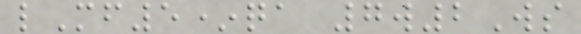lMf5*qa 7w2Ws
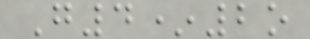G4*2o
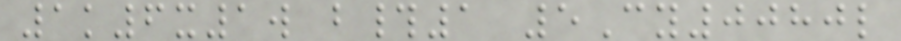1k6x1w b#1 5Cy0080l
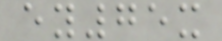ey75x
